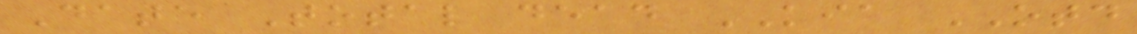Date Total dead KIA OTD
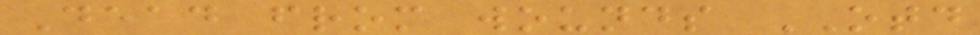Dead from wounds OTD
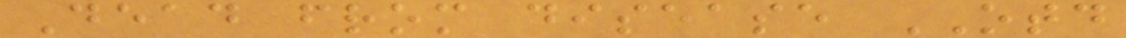Dead from disease OTD
